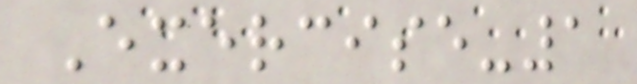Exercise-1
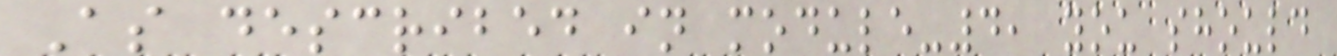As described in module-4, you should
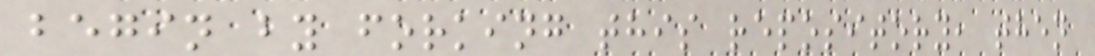begin by forking this repository, then
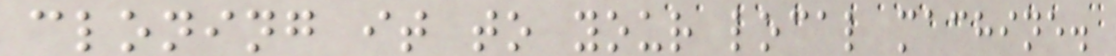cloning it to your local machine.
